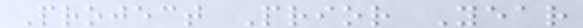Project Prior Year
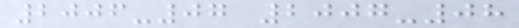2006-07 2007-08
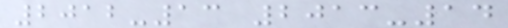2012-13 2013-14
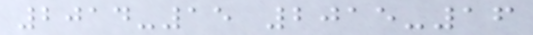2014-15 2015-16
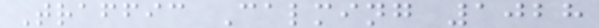Traffic Calming 1028
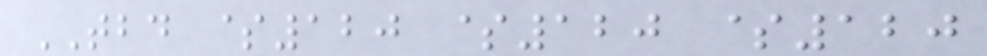TBD $120 $120 $120
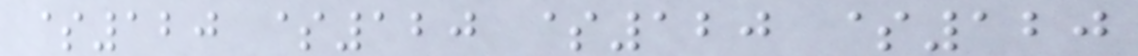$120 $120 $120 $120
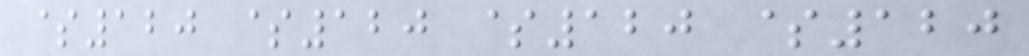$120 $120 $120 $120
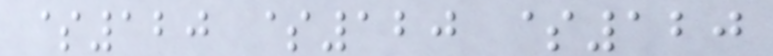$120 $120 $120
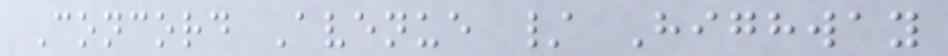Concord Avenue / Highway
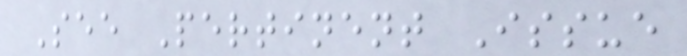See Pertinent Issue
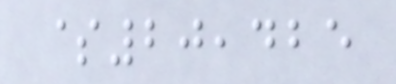$20,425
